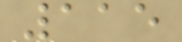115
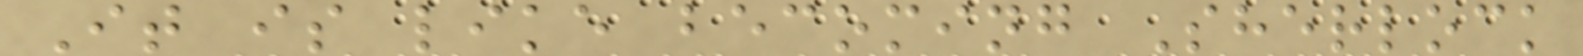It is like becoming Sherlock
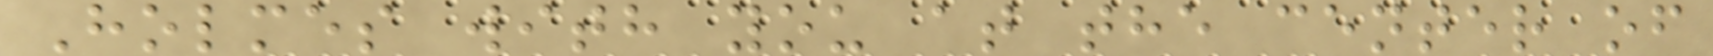Holmes with you at the center of
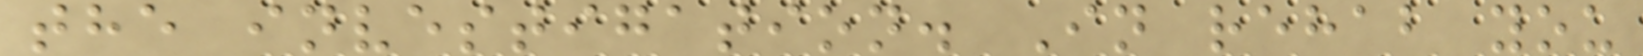the investigation. In rehab you
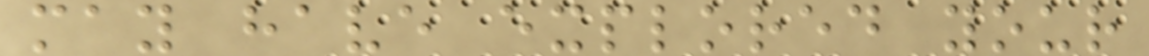may have explored your
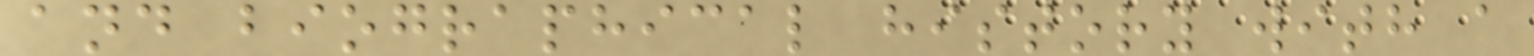and biographical history with a
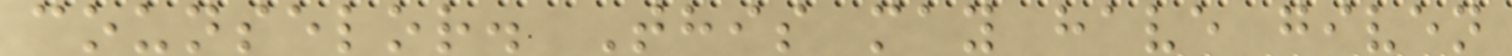counselor. This may have given
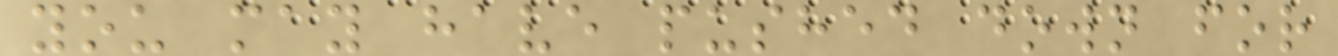you may have pushed down for
